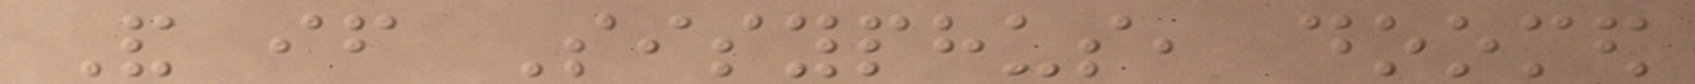And if Sisyphus, doomed
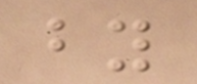by
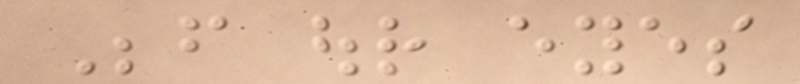Before our eyes
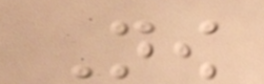Now
